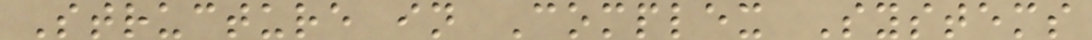Structure in Complex Systems
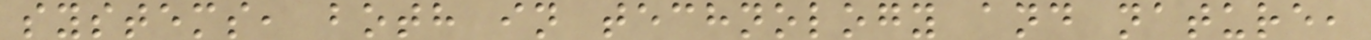systems, both in technology and nature,
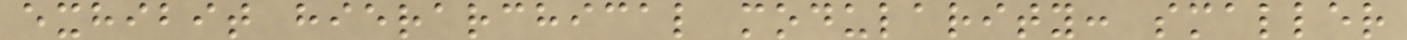exhibit hierarchical modularity: smaller
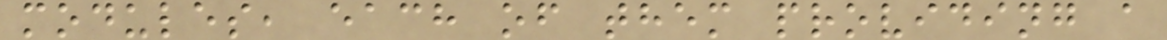modules, each of them providing a
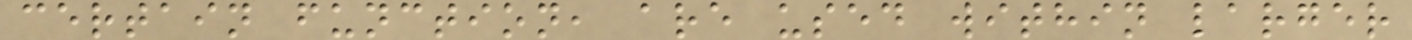certain function, are used within larger
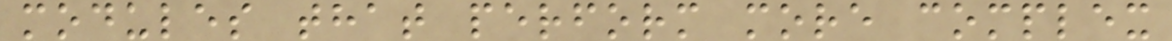modules that perform more complex
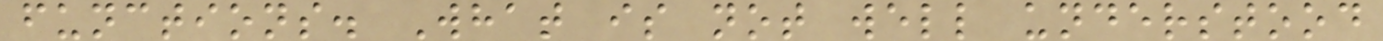functions. What is not well understood
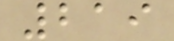219
